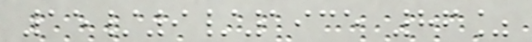15/9/1935 86%
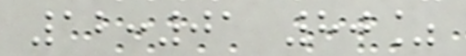12:01 80%
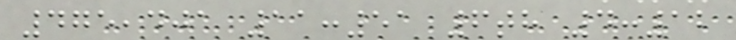475,401 11:51 6th 4:12
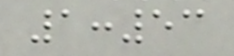1:53
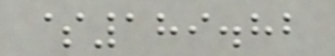$189.82
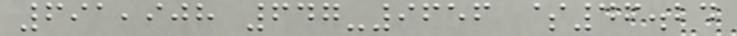691,908 647-9656 $46.24
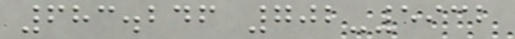683.246 702-5932
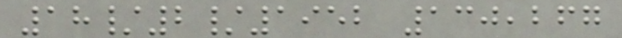18/2/1952 130,267
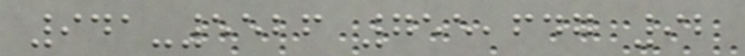941-5526 755,647 92
